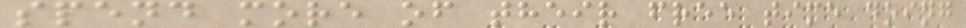spend more of their free time doing
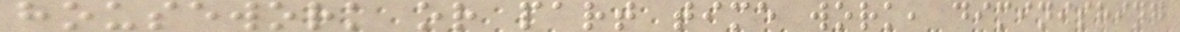housework or part time work, diminishing
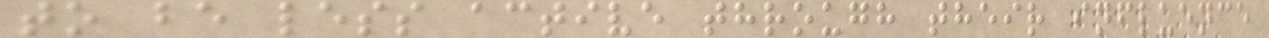to be less active through their influence
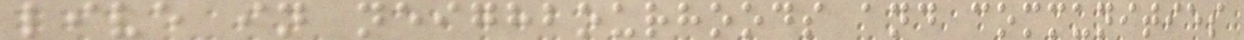live in neighbourhoods and communities
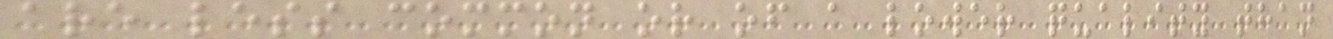are less common or of a lower quality than
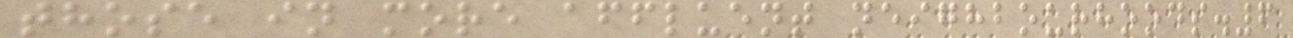those in more affluent neighbourhoods.6
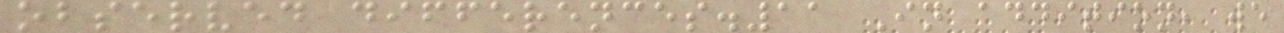observed differences.11 In addition, we
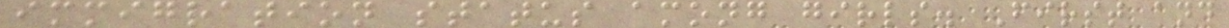immigration status among girls. First and
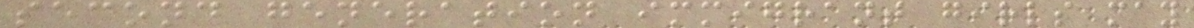second generation immigrant girls may
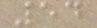54
